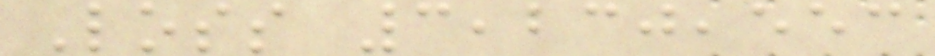Loss 3,230,553
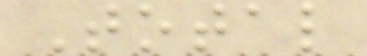Total
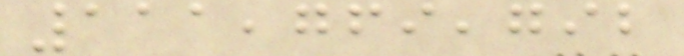111,769,792
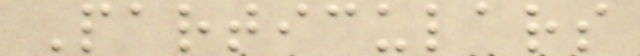Particulars
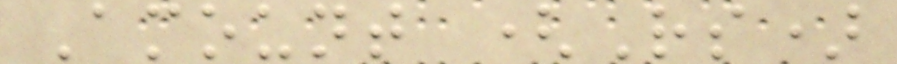Amount (Rs)
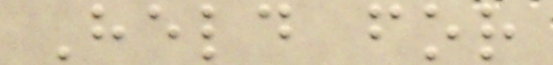Held for
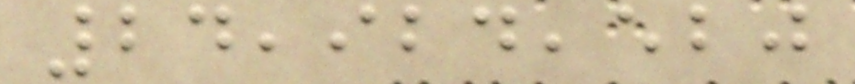24,924,520
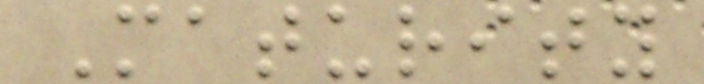Maturity
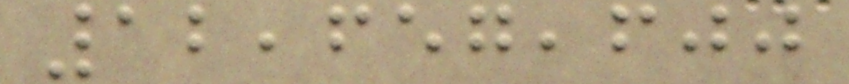12,657,600
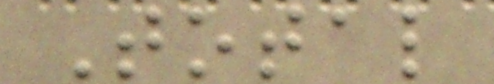Total
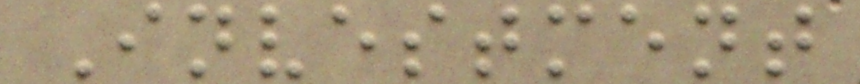Investment
